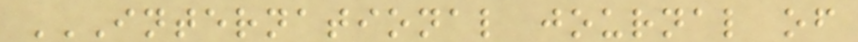INTERNATIONAL JOURNAL OF
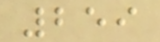259
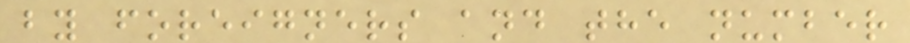by foreigners and the number
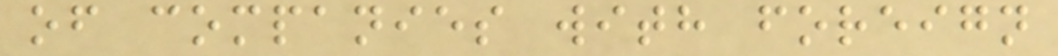of companies with foreign
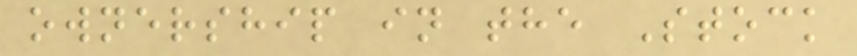ownership in the Stock
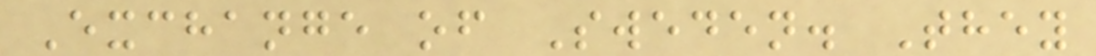Exchange of Sweden. They
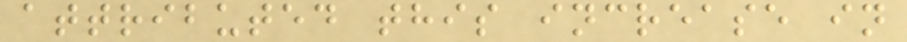attributed this increase in
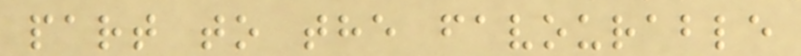part to the favourable
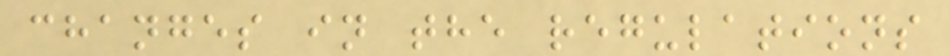changes in the regulations
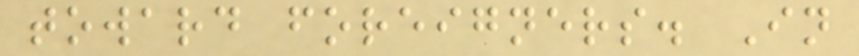toward foreigners. In
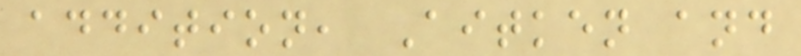addition, Aitken and
